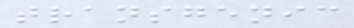transgenic
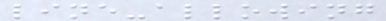line-allowing
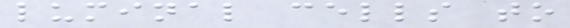luminal cells to
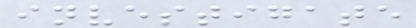investigate
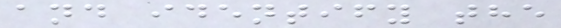and identify the
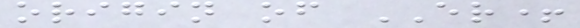origin of ER+
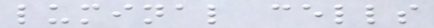luminal cells
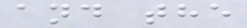and the
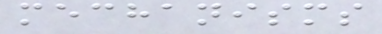mechanisms
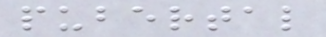pubertal
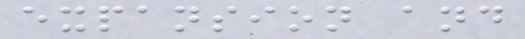expansion and
